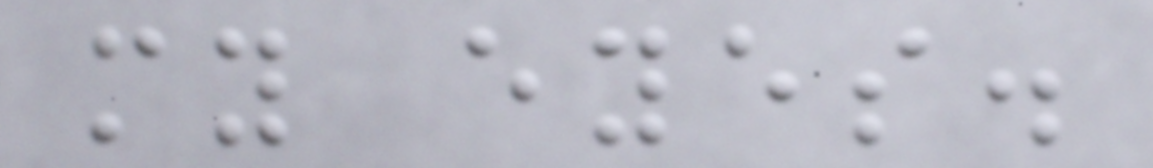my eyes.
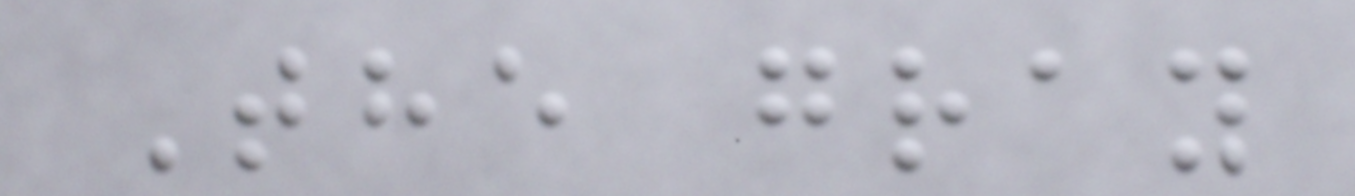The gray
